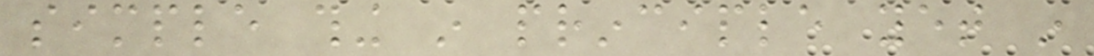simple thing in principle yet in
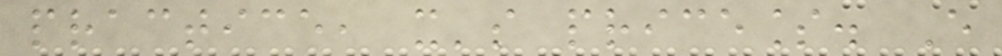practice, it's priceless. Every
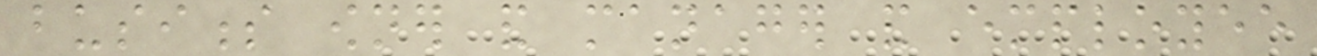business owner and manager and employee
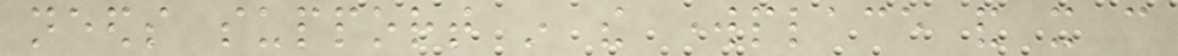needs support in the workplace and it can
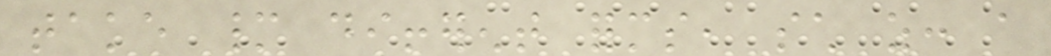take many different forms, such as: a
